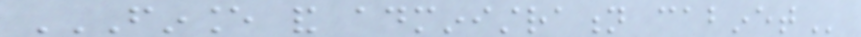FINANCE AND ADMINISTRATION CABINET
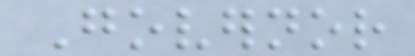Governor
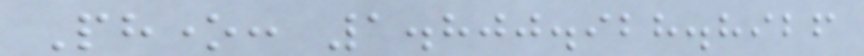Phone: 1.800.928.8926
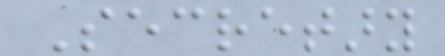Secretary
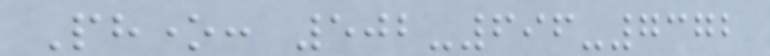Phone: 502-696-7372
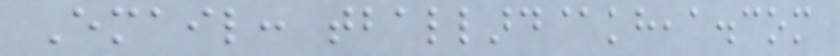Email: tballard@kheaa.com
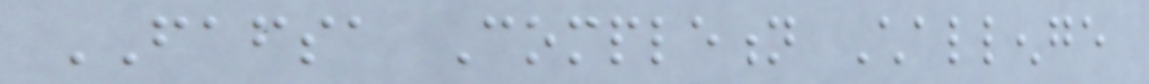FAFSA Completion Challenge
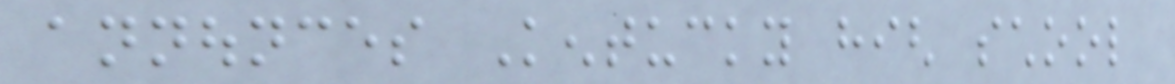announces Kentucky high school
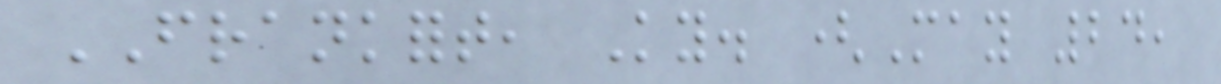FRANKFORT, Ky. (May 24,
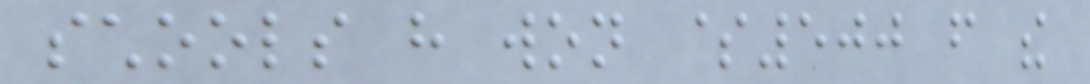schools have won $500 from the
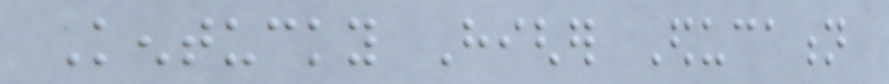Kentucky Higher Education
